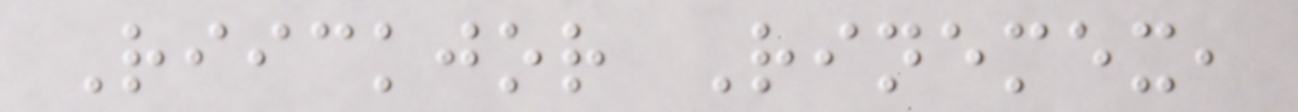Riickjor Rinemex,
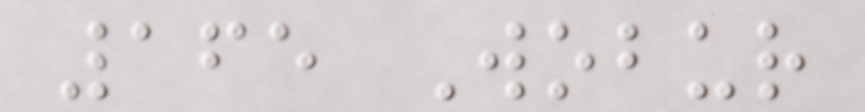165 Wobur
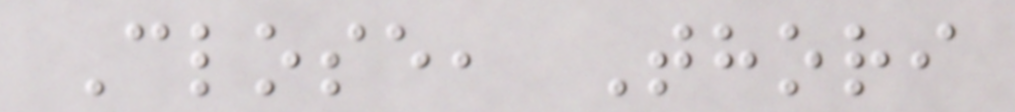Close, Thori
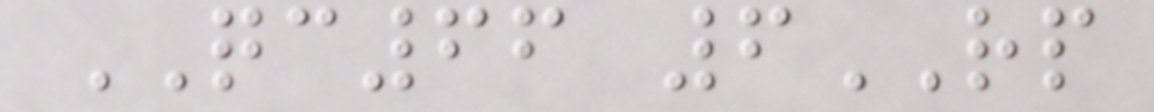QC66 6RP
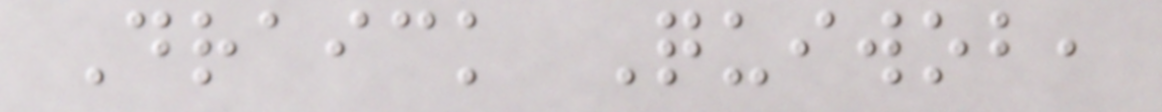Draick Quiwob,
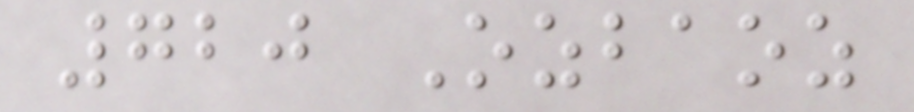720 Ozbaoz
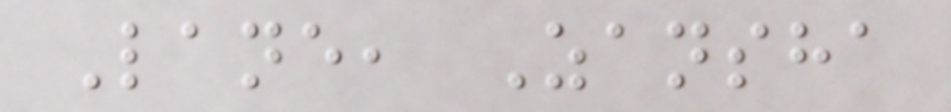Lane, Zansha
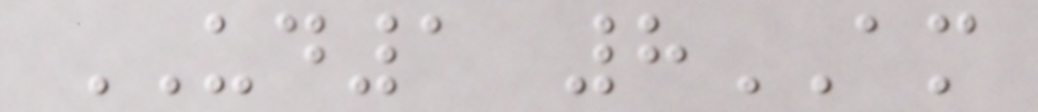UD1 8AM
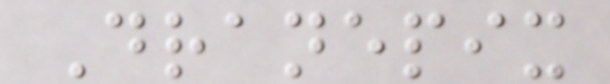Dranepix
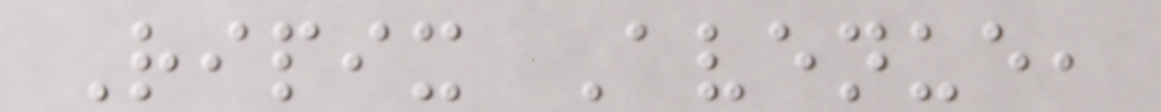Ripix Avenue,
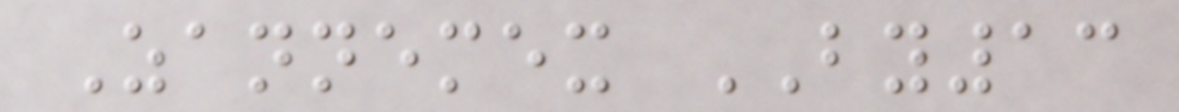Zannemex BY13
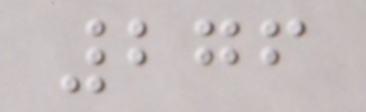276
